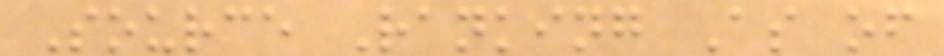Source Ranking As of
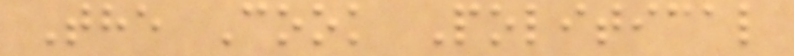The Cook Political
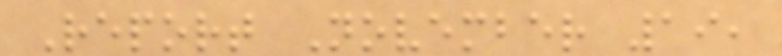Report November 19,
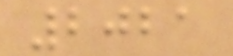2021
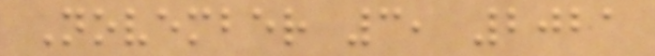November 3, 2021
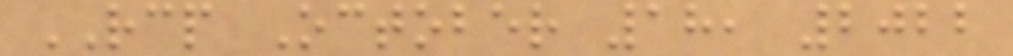RCP October 18, 2022
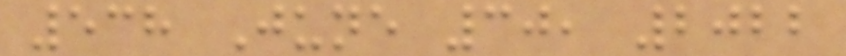538 June 30, 2022
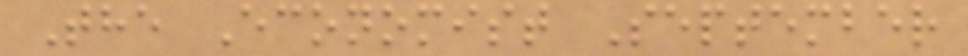The Economist September
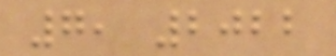7, 2022
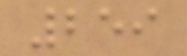259
